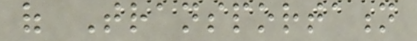of Transportation
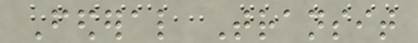Federal Transit
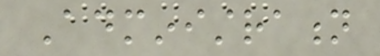Administration
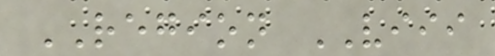REGION VIII
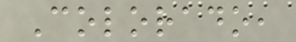Colorado,
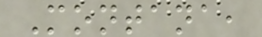Montana,
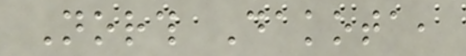North Dakota,
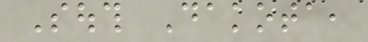South Dakota,
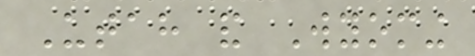Utah and Wyoming
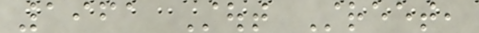1961 Stout Street,
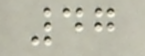47
